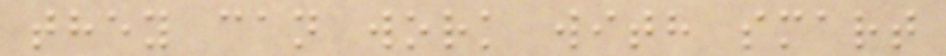they can work with smart
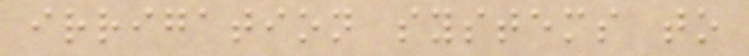irrigation systems to
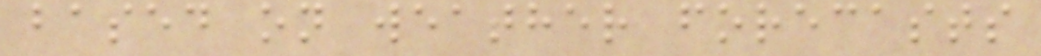based on weather forecasts
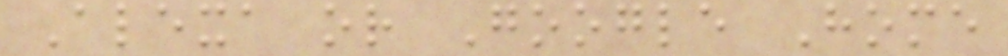Alexa or Google Home
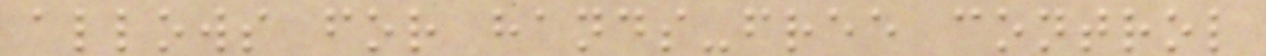allows for hands-free control
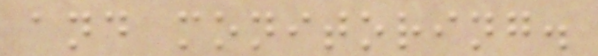and monitoring.
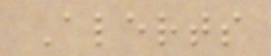Alerts
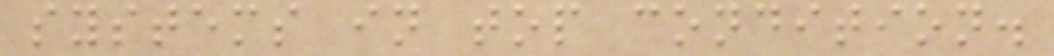systems in top condition.
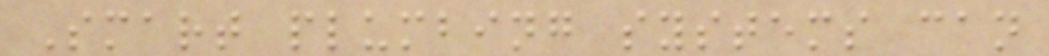Smart plumbing systems can
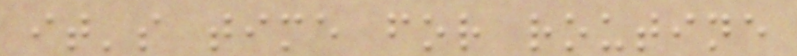it's time for routine
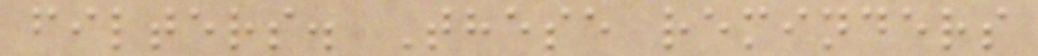filters. These reminders
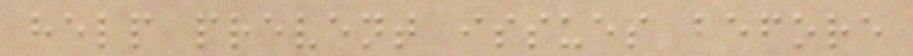help prevent issues before
